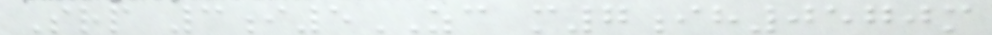Srp 3i5ZC m7ih0570m
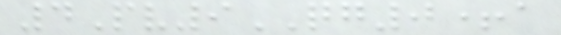4Pv9QG0+a
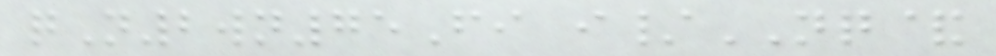qN2wn75Fi i/NQ&
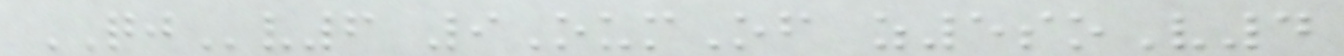QJv6 9OumOf z5soV4
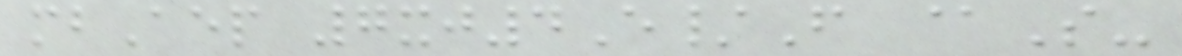mbAep 7xj4E/F @S-
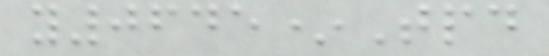y0645*Tpd
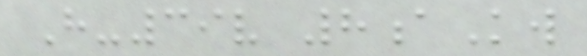H-39v 8aKw
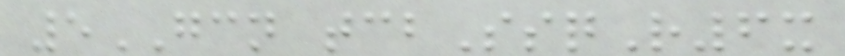5GCN tcbSsqR6x
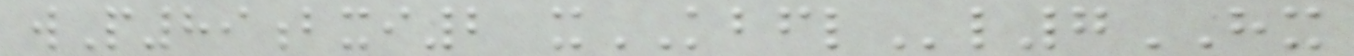wP89bxi2 xKBFLl7HX
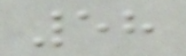58
